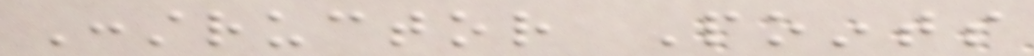Constructor Points
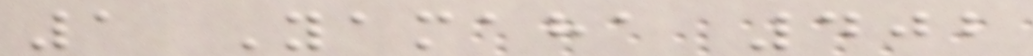1 Yamaha 402
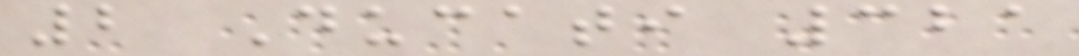2 Ducati 321
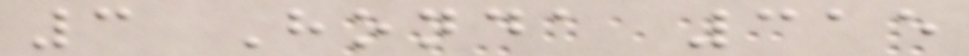3 Honda 315
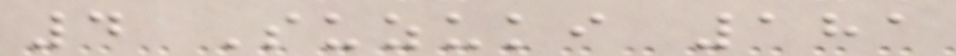4 Suzuki 181
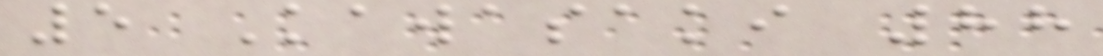5 Kawasaki 88
